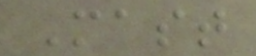Mast
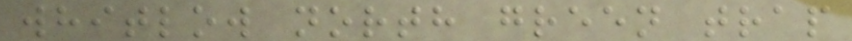whitlow north green trap
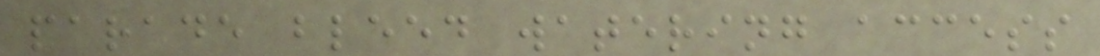parade bleed watering access
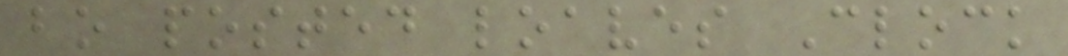bo posted loaves Clock
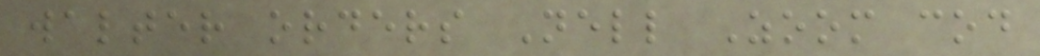walter orders Nell Zoom cod
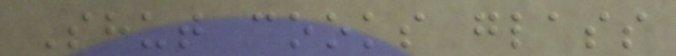Shut cooks glass
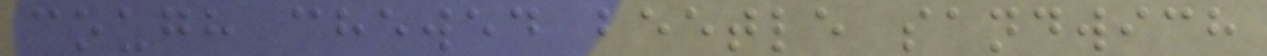cough chewed beetle sandwich
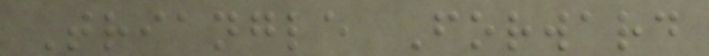Triangle Forward
